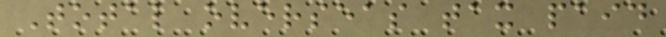Total overseas tax paid
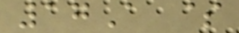17A $
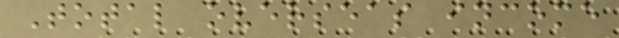Total overseas income
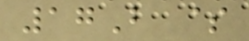17B $
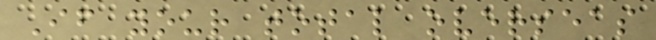If your total overseas
